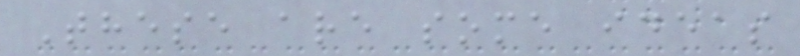These are some ideas
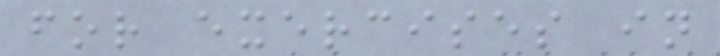for exercises in
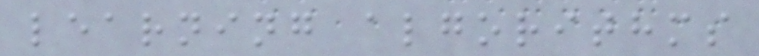learning algorithms
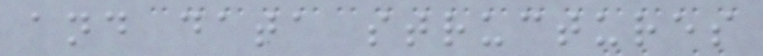and data structures
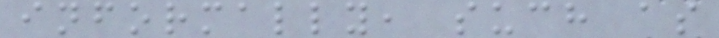informally, such as
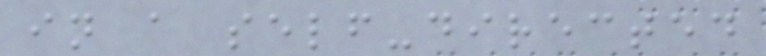in a self-directed
